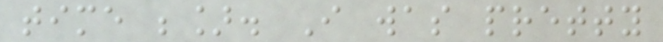time ;]. I was pretty
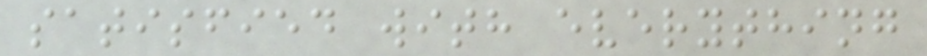satisfied with everything
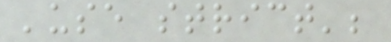'use strict';
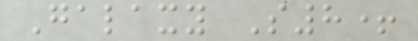Galaxy S8+
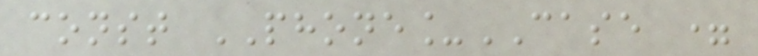const PHONE_CASE =
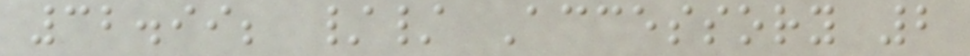32.99; // Accessory 2
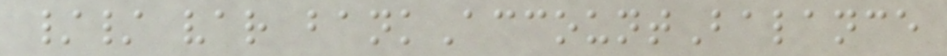// var bankAccountBalance
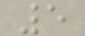5
